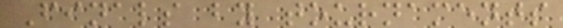Finals by tournaments
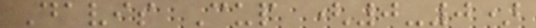Davis Cup (0-0)
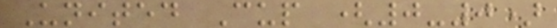United Cup (0-0)
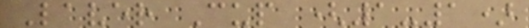Laver Cup (1-1)
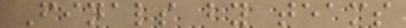Finals by teams
